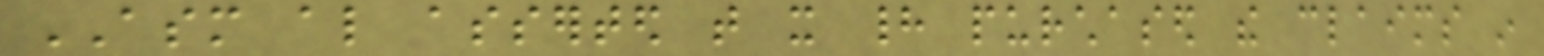ASM also asserted that it had purchased the claims in
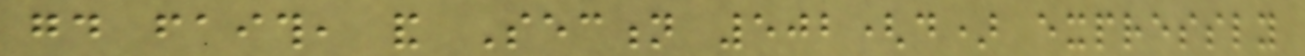good faith, and Section 502(d) expressly
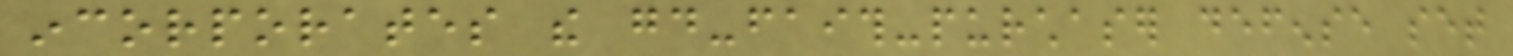incorporates the good-faith-purchaser defense set
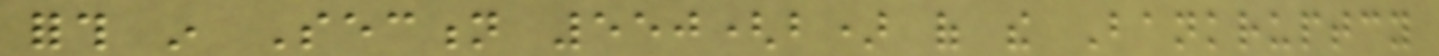forth in Section 550(b) of the Bankruptcy
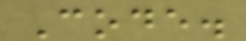Code.
